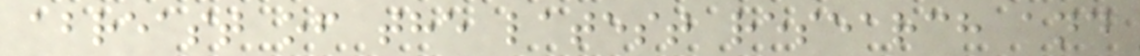abreast of the latest research and
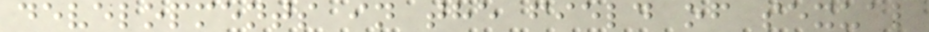developments in the field of sexual
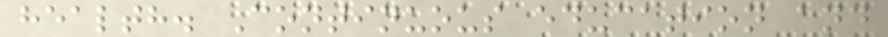health. Continuous education and
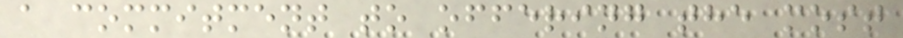a commitment to offering the most
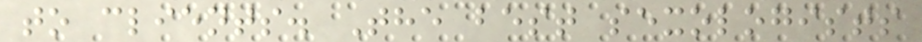to clients. The best sexologists
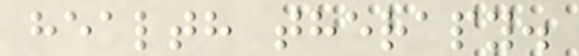health therapy.
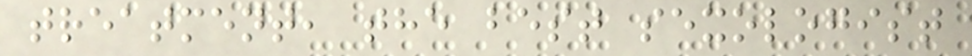treatment, the best sexologist
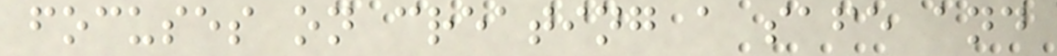focuses on creating a safe and
